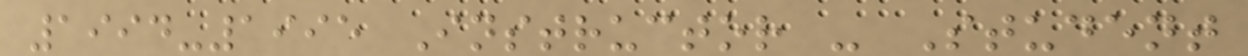1994-1995 Instructor - Student
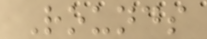Rounds
